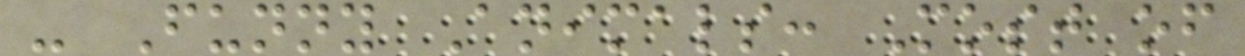- Funny Animals: Most of
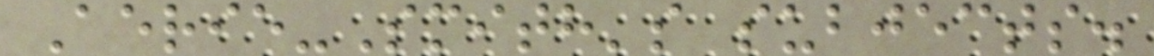Aerie-Smith's subjects.
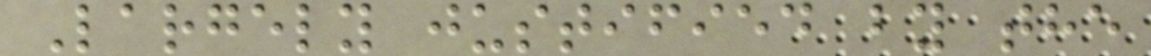Largely justified by the
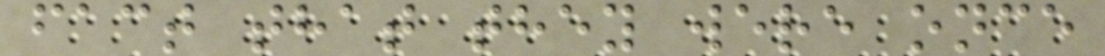fact that they were once
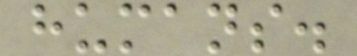humans.
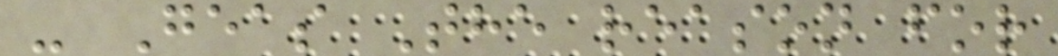- Geas The reason for
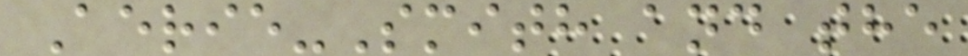Aerie-Smith and the
